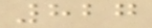827
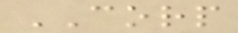CORP
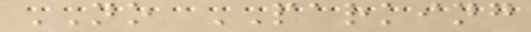NO PARKING
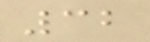32
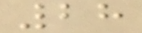28
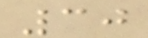30
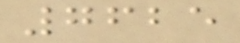7625
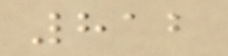812
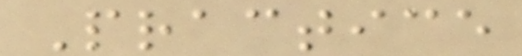Practice
